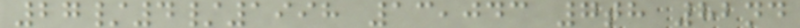27/4/1998 13,043 7th 82nd
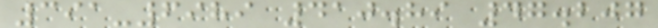391-6989 410.89 47.207
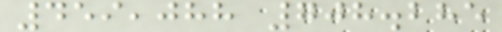459,088 708.285
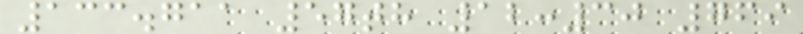133.711 57th 12:30 769
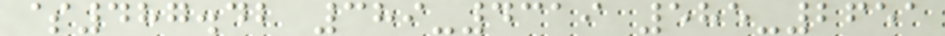$487.42 389-4319 585-2651
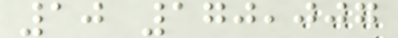10 170,007
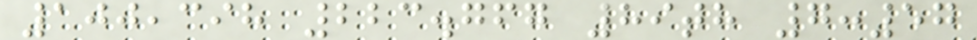100,398 223.767 89th 7:57
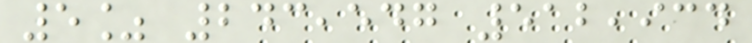5% 243,547 512,934
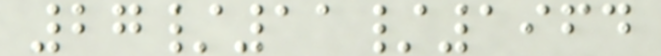27/11/1964
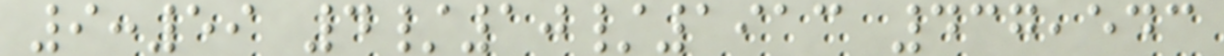9:59 4/10/1913 437,543
